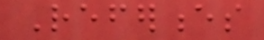References
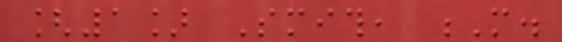[1] Smith, M.
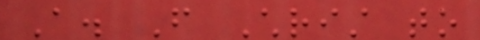A. From Christ to
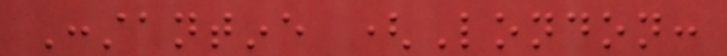Constantine (London:
